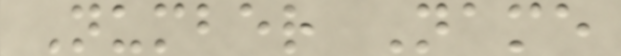Number Name
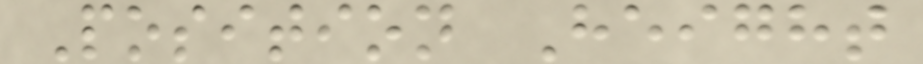Position Height
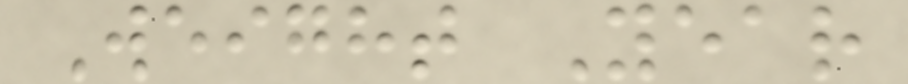Weight Year
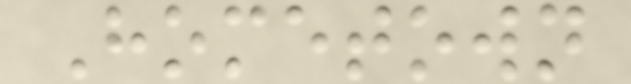Hometown
